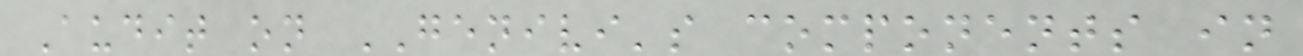Audit on GENIVI's components in
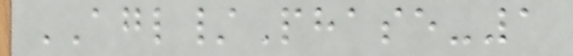AGL/Phase-1
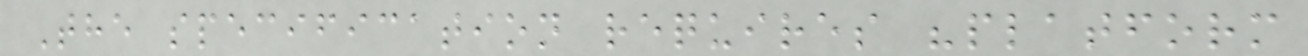The specification requires "platform
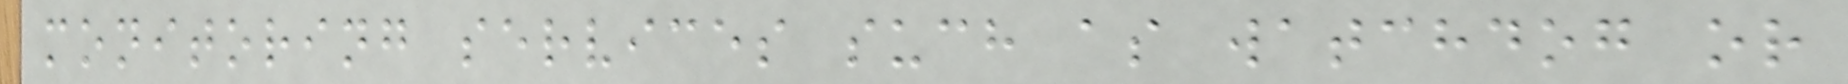monitoring services such as watchdog or
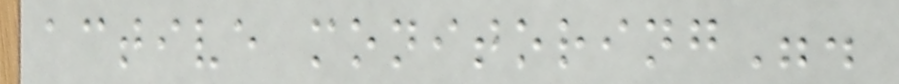active monitoring".
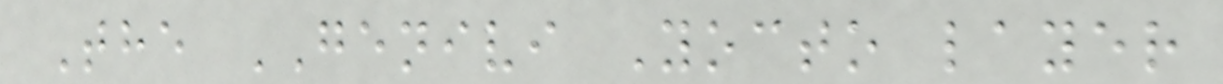The GENIVI Yocto layer
